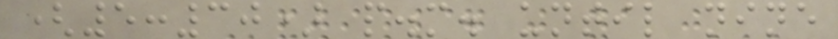(5:30) p.m. until nine
